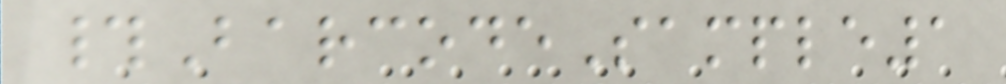#BarcodeSample1
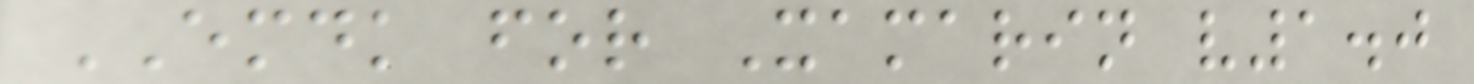EMDK for Xamarin v1.0
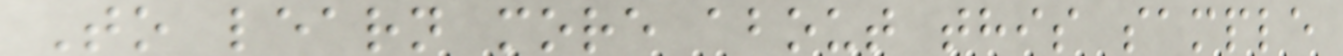To learn more about this sample
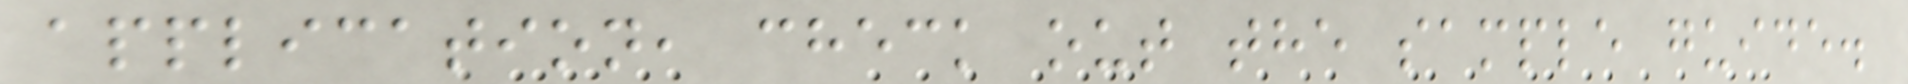application, check out the sample guide.
